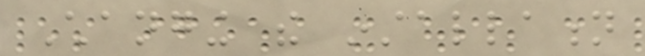Changing the installation
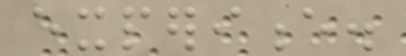experience.
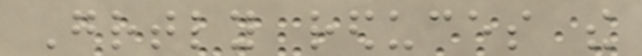Greatly reduces the
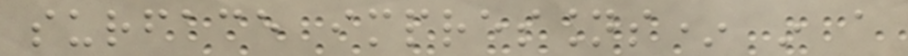surface impressions* in a
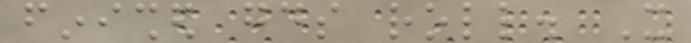finished goods roll. It
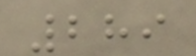289
